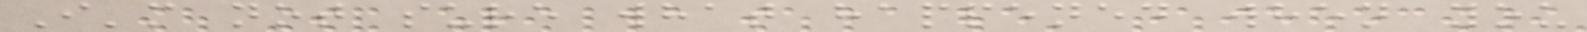I'm not sure what happened when you
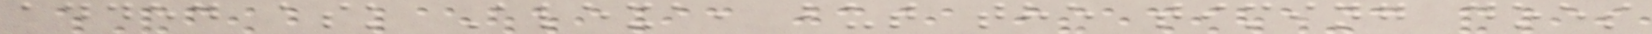added ask Alexa, but the timing does
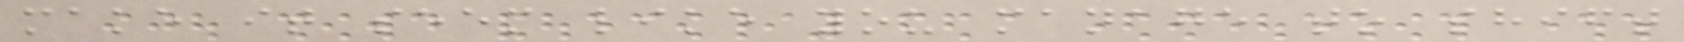make it seem like you manage to shift
